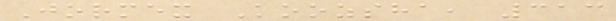Jormex Koozsha, 313
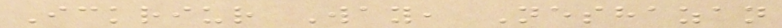Ickriur Way, Neshazan
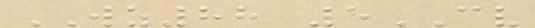WZ88 5CV
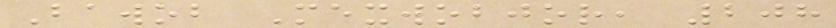Bawob Mexwobjor, 208
